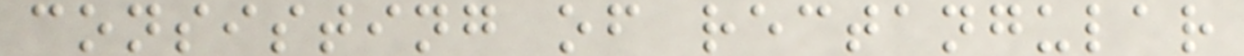consisting of rectangular
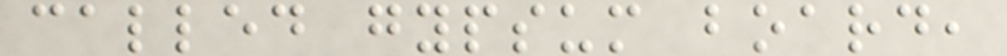called gypsum board,
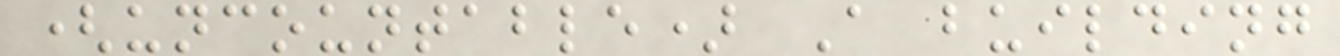(uncountable) A building
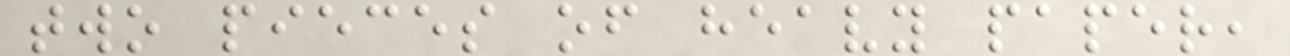two pieces of heavy paper,
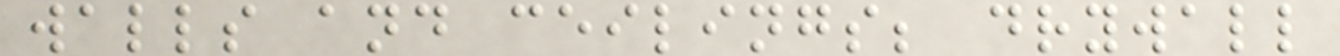walls and ceilings; drywall
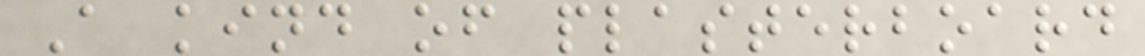A kind of plasterboard
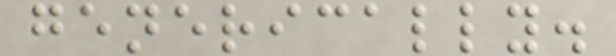generically.
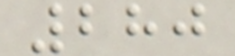280
